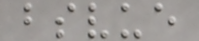bsvue
